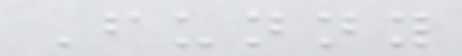Funny
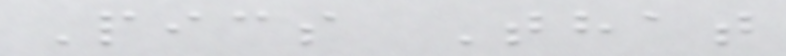Pics That
